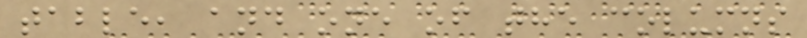table, and one of the columns
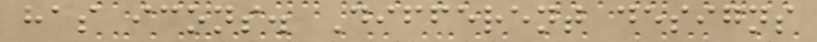has icons. Different designs
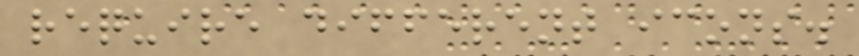require different icons.
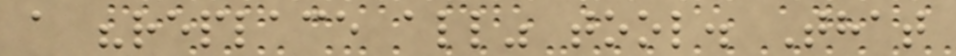a "replace all" tool. That
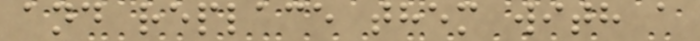and replace them with a
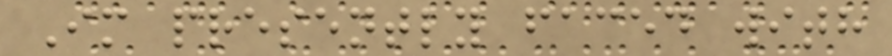Im presently faced with
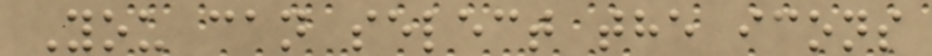You can select the icons
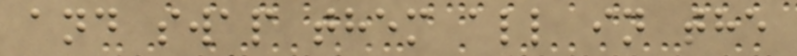and swap them all in the
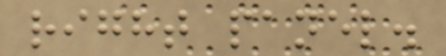right panel.
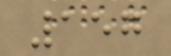157
